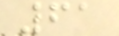61
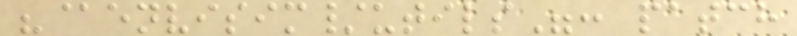"@envisim/utils": patch
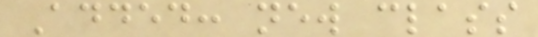Added: new class
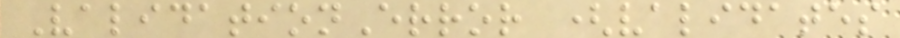ValidationError (validates
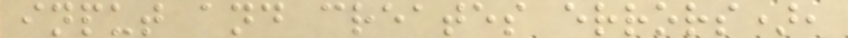input and creates errors),
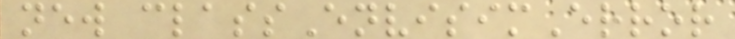new classEnvisimError
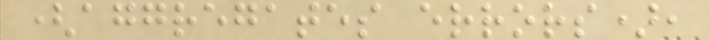(aggregates errors),
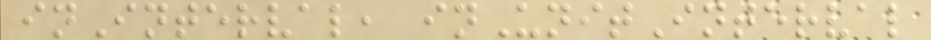inInterval, inUnitInterval
